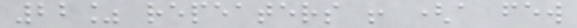22% repeaters ! (a few
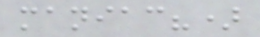maniac?)
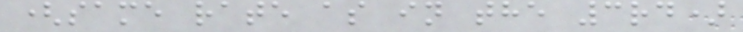(same rate as in the 3rd)
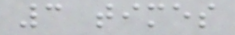3 times
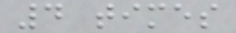4 times
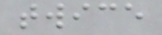twice
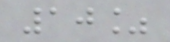10%
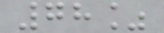78%
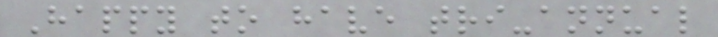Happy to have tri-annual
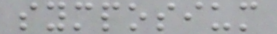symposium
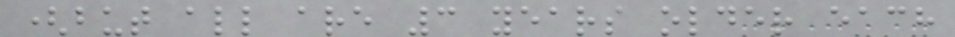(but all are 3 years older each
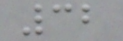32
